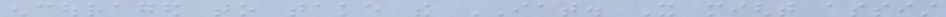encouraged to take the IAT. It might assist
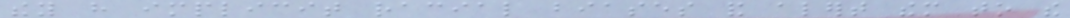they have implicit racial biases and alert them to the
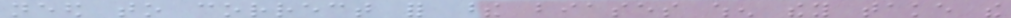need to correct for these biases when they take the
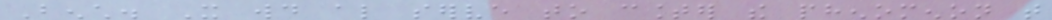Bench. It would also serve to counter the phenomenon that
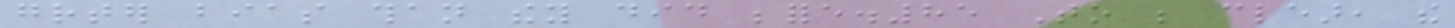greater bias than they did before.85 To be clear, the
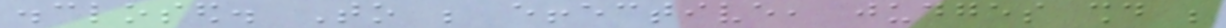disclosed. To be effective, judges should be
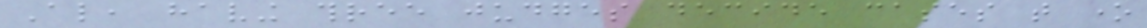Also, having three judges decide cases that one
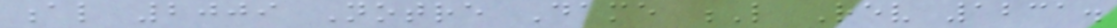al 2009 Notre Dame L Rev 1231.
